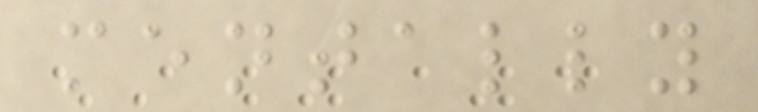mentally
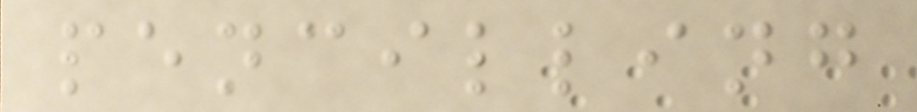pencilling
